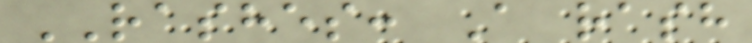RASHES: A rash
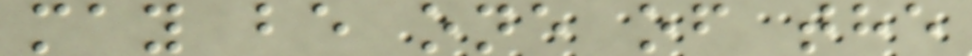may be one of the
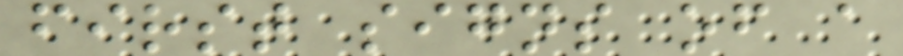first signs of a
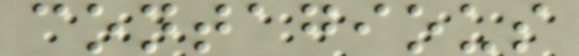contagious
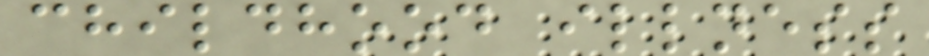childhood illness
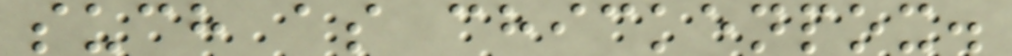such as chickenpox.
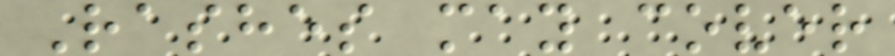Rashes may cover
